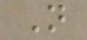N
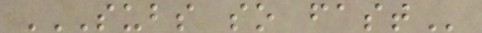SUBS SO FAST
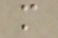m
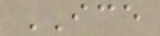ICE
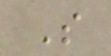S
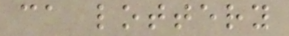ca lottery
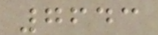7643
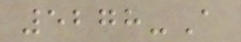5278-A
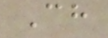Ch
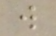w
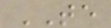TE
